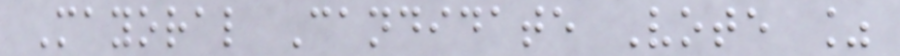Mayoral Candidate Vote %
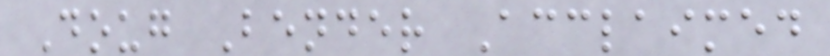Doug Bender Acclaimed
